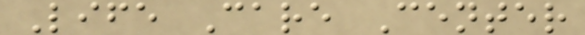Life Care Center
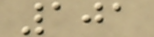101
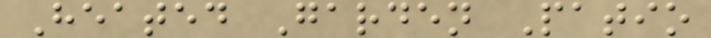Heated Garden Patio
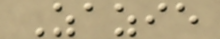Zazie
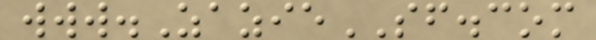www.ZazieSF.com
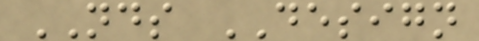NDS DESIGN
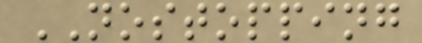NOSTOPPING
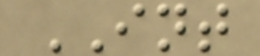INT
